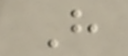H
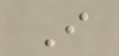I
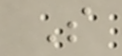S
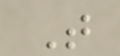T
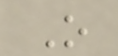O
